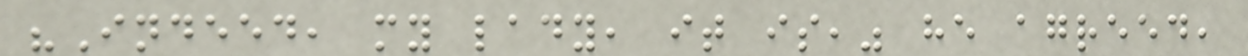"Indeed, my lady, it is," he agreed,
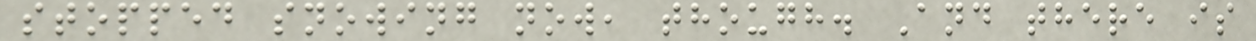stopped snowing now, though. And there is
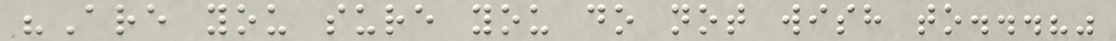"Are you sure you do not wish to...?"
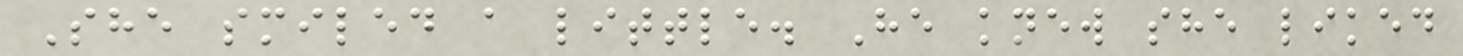She smiled a little. He knew she liked
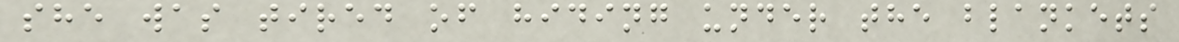she was tired of hiding under the blankets
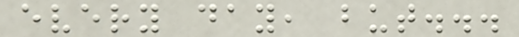every day, but...
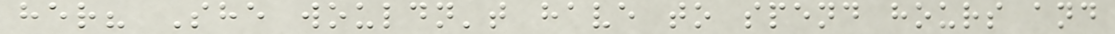her? She wouldn't have to spend hours and
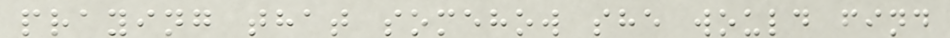praying that somehow she would find
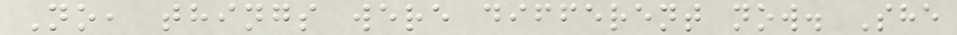No, things were different now. She
